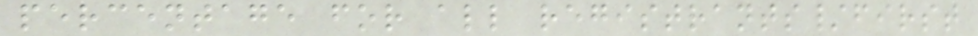percentage for all registrants/first
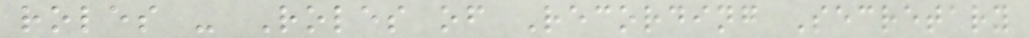roles - Roles of Recording Secretary
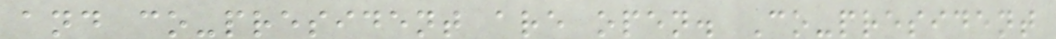and co-president are open. Co-president
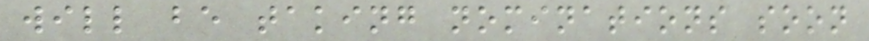will be taking nominations soon
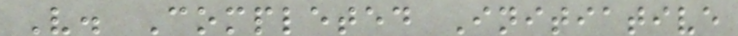V. Completed Initiative
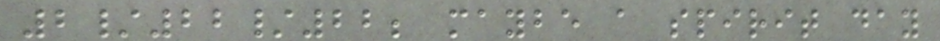2/22/22; maybe a spirit day
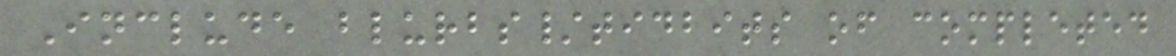Include blurbs/tidbits of completed
